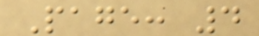Page: 4
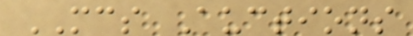MCS Auctions
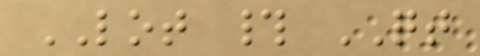LOT # QT
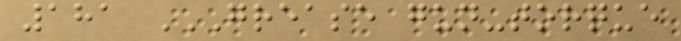181 GREASE GUN-TORQUE
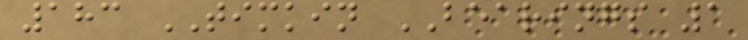183 TIMKIN BEARINGS 1
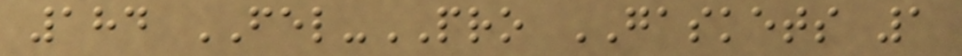184 FEL-PRO GASKETS 1
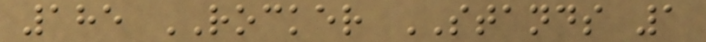185 ROCKER STANDS 1
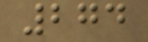274
